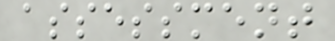assessment
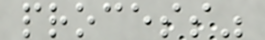process"
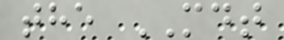the MDT
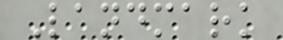Landmark
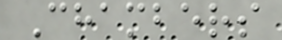Chambers
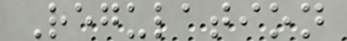Regulation
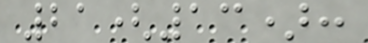21(13):
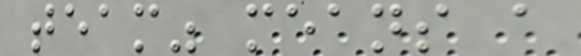team" means a
